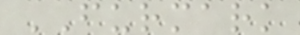FURMARK
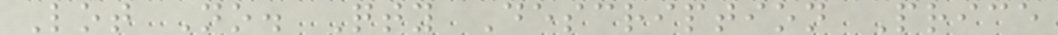Lot No. Qty Description Price
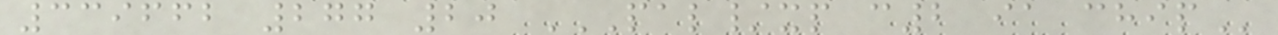339662 277 20 PAL/XP C2 IA CHIP
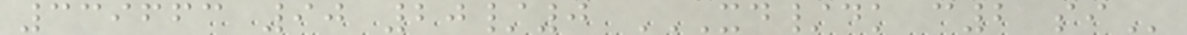339663 90 20/0 XD/DK C2 SI
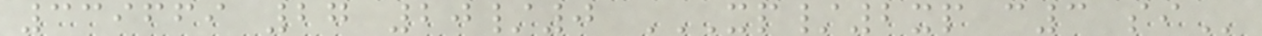339669 27 20/0 XP/2XP C3 SI
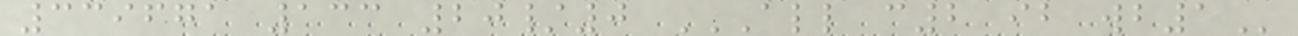339671 133 20/0 ALL C2 IB WB1
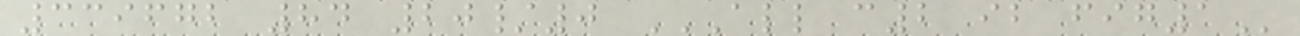339672 84 20/0 ALL C2 IB FIG1
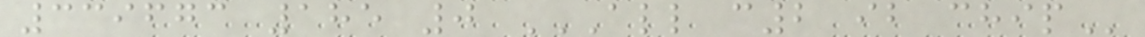339673 185 0 ALL C2 IB CHIP
